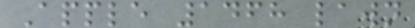Apple 1468 lawn
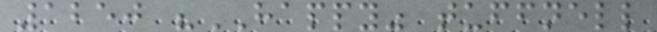1250 "HAPPY" tuffnell
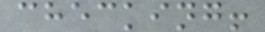checking!
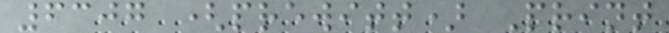6307 (prewitt) Print
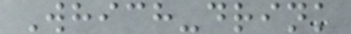Which-drink
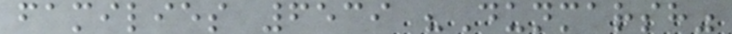families 6539 "Dunmarsh"
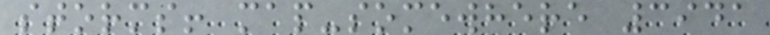storms! map-somewhere 3941
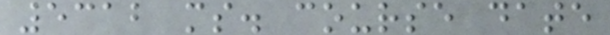5312 ms. course date
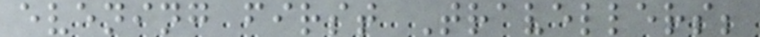evening first Travellers;
